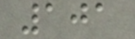101
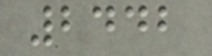2442
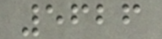5626
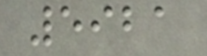5921
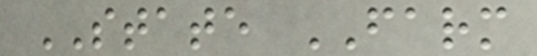STATE FARM
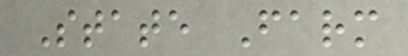State Farm
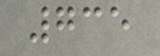735
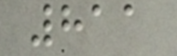811
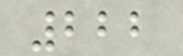222
